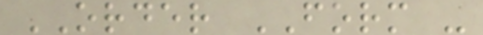ORDER FORM -
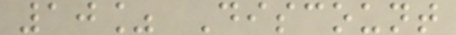10% Discount
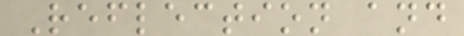Reflection and
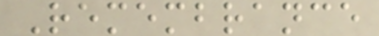Remembrance
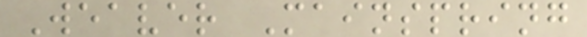Weaver Mainspring
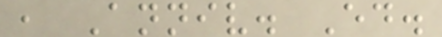, Anniv. Ed.
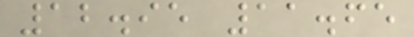12.95 11.65
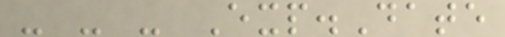- - - Exp.Date
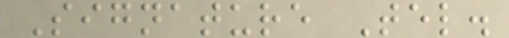Signature Tel.
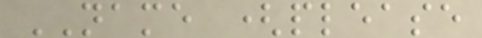NAME (please
